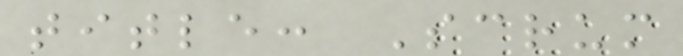title: Scrum
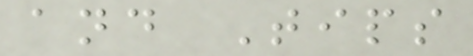and Tips
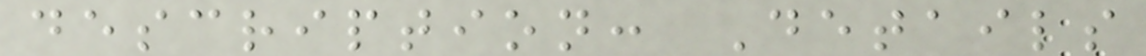description: Details
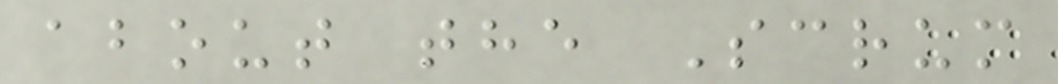about the Scrum
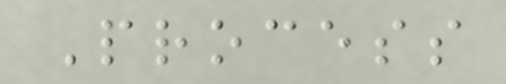Process
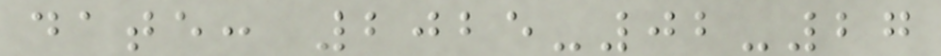date: 2025-02-27
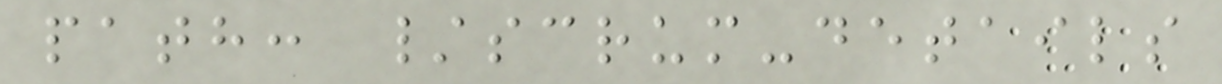path: /scrum-details
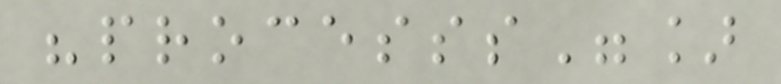"processs"]
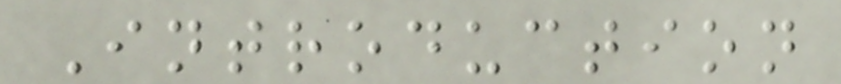Introduction
